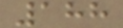188
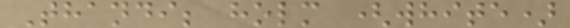Thandi; holm (white)
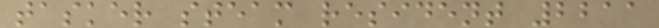tasker steam resident 2211
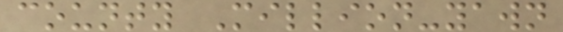county Million-yawn
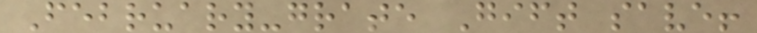February-grate Gift save!
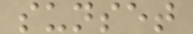sunset
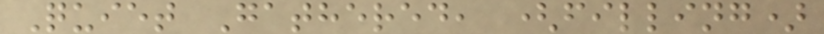Quiet Gathered, (filling)
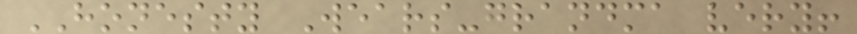HONESTY Wears-grandma very!
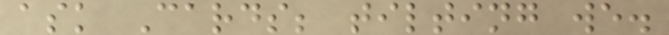ask Cards; tilting we.
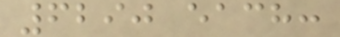6290 each:
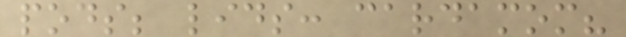pods; lids: cardamom?
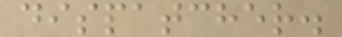dispatcher.
